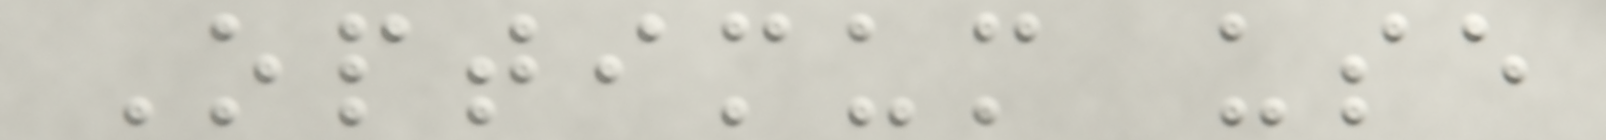Optimum use
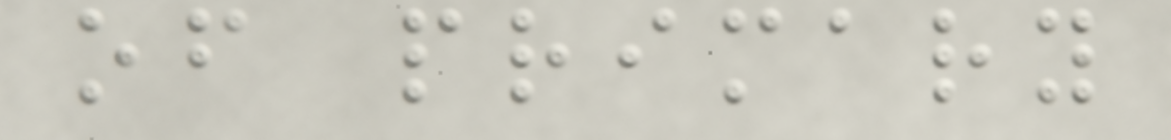of primary
